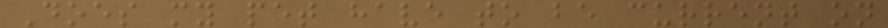Does my pet have to be current on
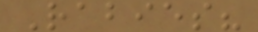Rabies?
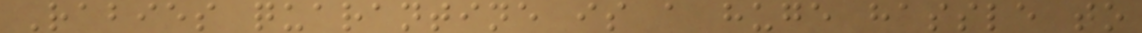Rabies quarantine is a huge hassle to
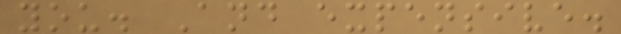you. And expensive.
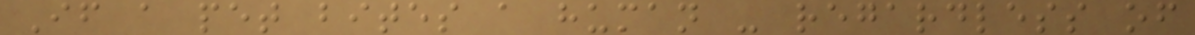If a pet bites a human - regardless of
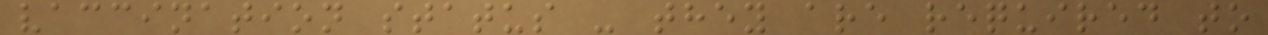vaccination status - they are required to
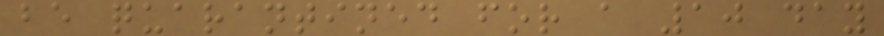be quarantined for a 10 day
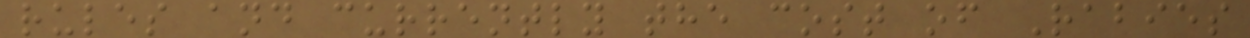rules and currently the cost of Rabies
